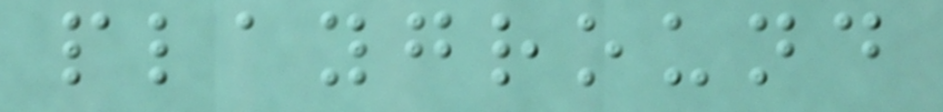playground
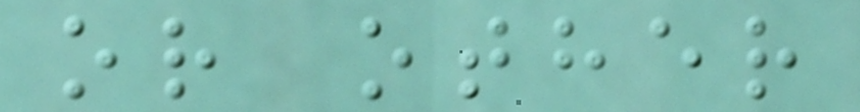or other
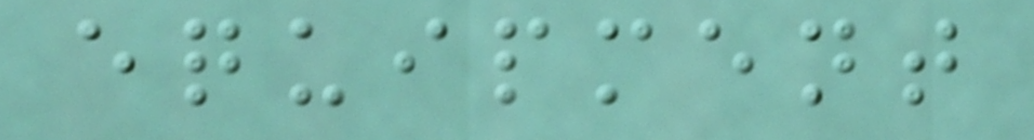equipment
